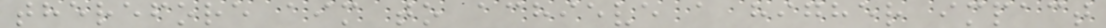therefore aim to achieve a higher impact
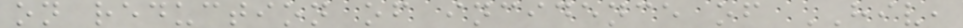on reduction of incidence of HIV,
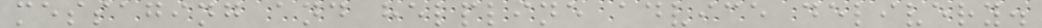messaging and helpline advice delivery.
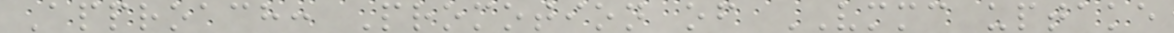Approach: Promotion of VMMC uptake
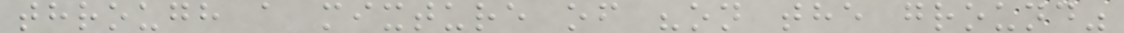through a mixture of "on the ground"
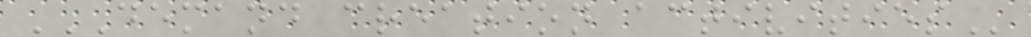DEMAND CREATION ACTIVITIES
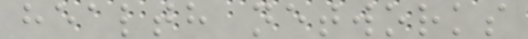health networks
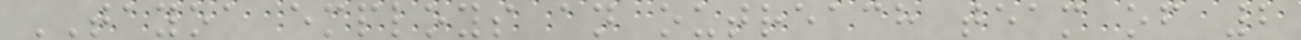TAYOA employs an outreach team of 2
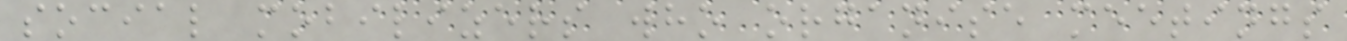social mobilizers who organise meetings
